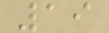19
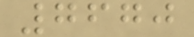7670
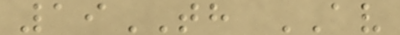19TH AV
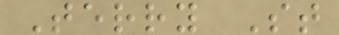Terry St
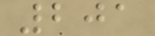201
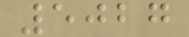5027
